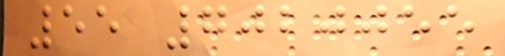55 7020055
